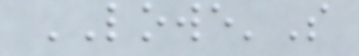LOWE'S
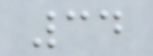34
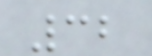32
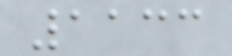1133
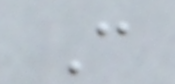C
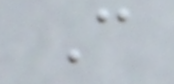C
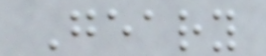Geary
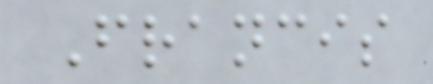Francis
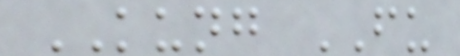KUNG FU
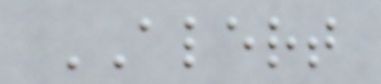ALERT
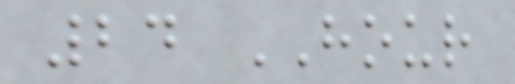24 HOUR
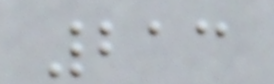213
